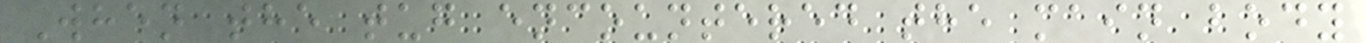When the tug encountered the main body
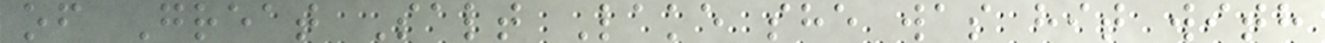of Great Salt Lake she was hit with
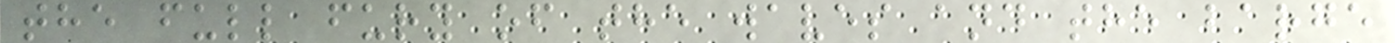the full fury of the waves and the barge
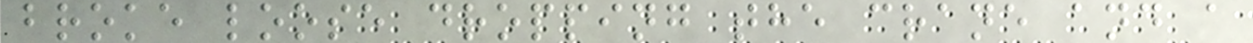broke loose dropping the crane and a
